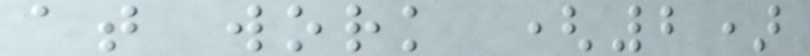at work (2)
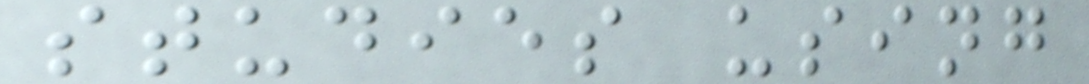studies using
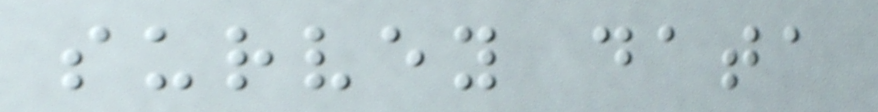survey data
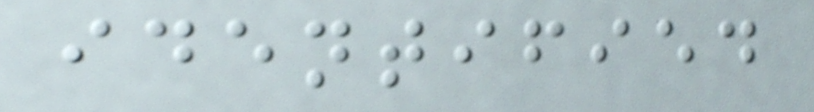identified
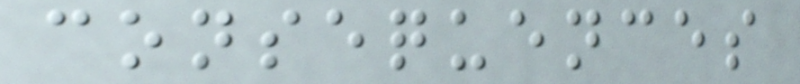consequences
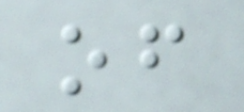of
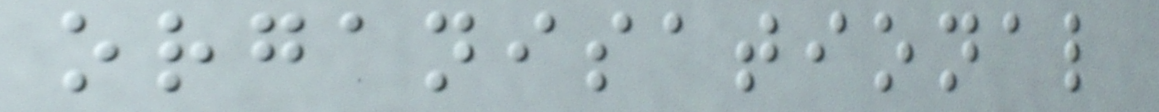organisational
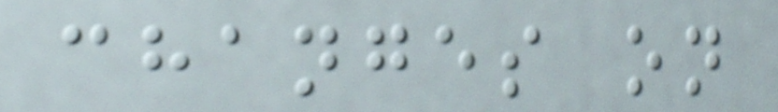changes on
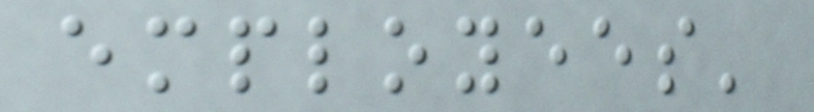employees'
